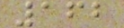162
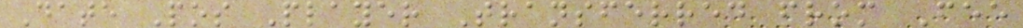Date Pos Player Transferred from Fee
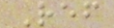Ref
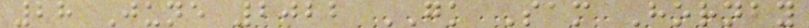28 June 2022 GK Sam Hornby
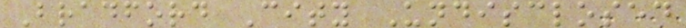Bradford City Undisclosed
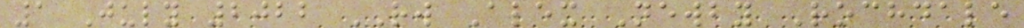1 July 2022 RW Alex Newby Rochdale
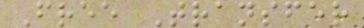Free Transfer
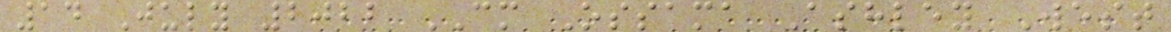14 July 2022 CM Ossama Ashley West
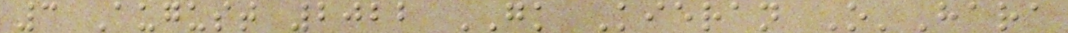3 August 2022 GK Kieran O'Hara
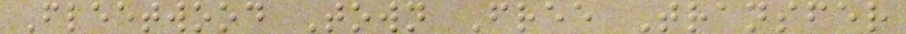Fleetwood Town Free Transfer
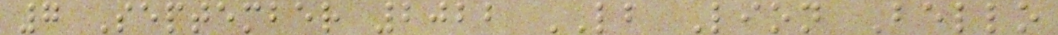7 September 2022 LB Lion Bello
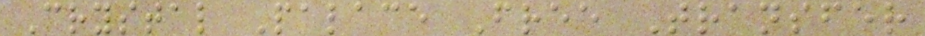Crystal Palace Free Transfer
